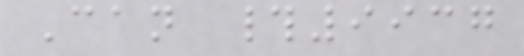Can #9937
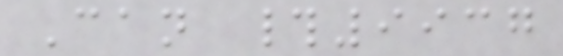Can #9937
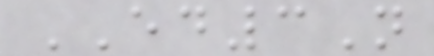ED3N
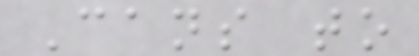Cans to
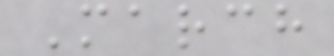March
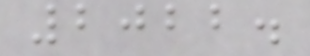2022.
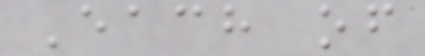Each of
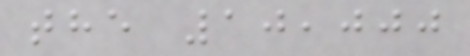the 10,000
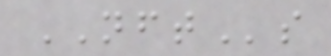NFTs
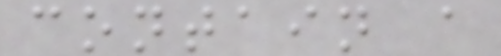contain a
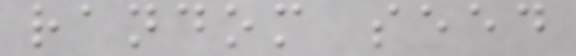random seed
